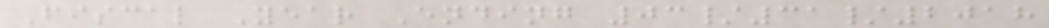Fiscal Year Ending 03/31/2018
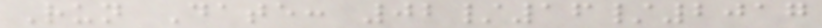Run Date: 02/16/2017
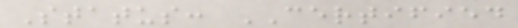Status: CERTIFIED
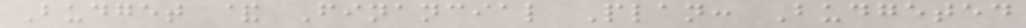Budget & Financial Plan: Budgeted
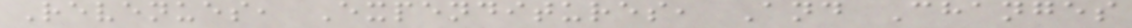Revenues, Expenditures, And Changes
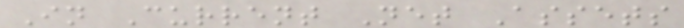In Current Net Assets
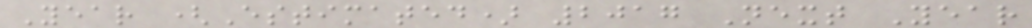Year (Estimated) 2017 Next Year
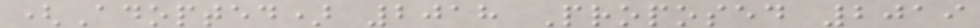(Adopted) 2018 Proposed 2019
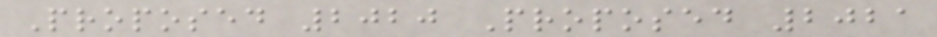Proposed 2020 Proposed 2021
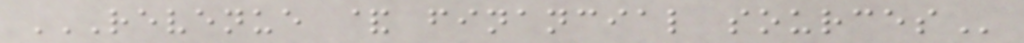REVENUE & FINANCIAL SOURCES
